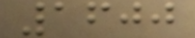1600
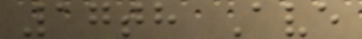17th Ave
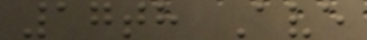17th Ave
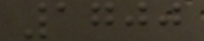1700
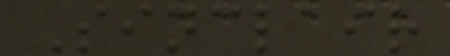Sinclair
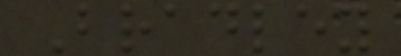Bradley
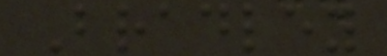Bradley
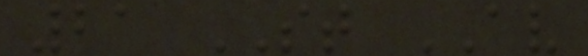21 ST AV
